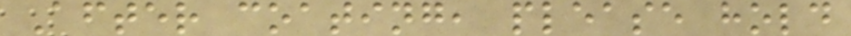After coating, please hold
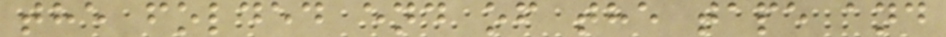the folded end of the tape and
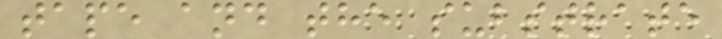tape and the substrate
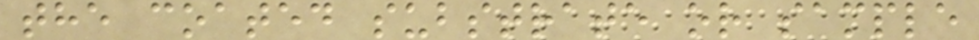the coated substrate or sample
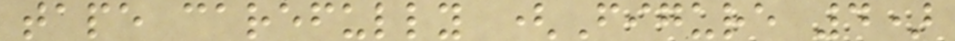tape carefully (Figure 4)
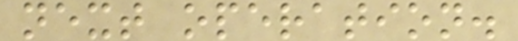next operation.
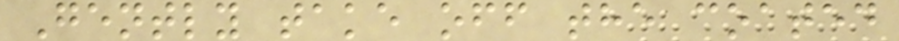Gently take off the coated
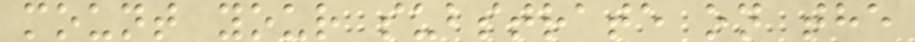mount your substrate on the
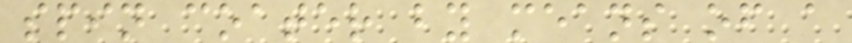spin coater by means of a
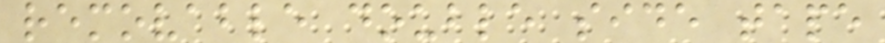removable double side tape
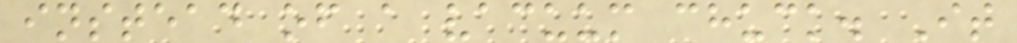instead of a vacuum chuck. It
